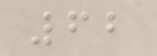62
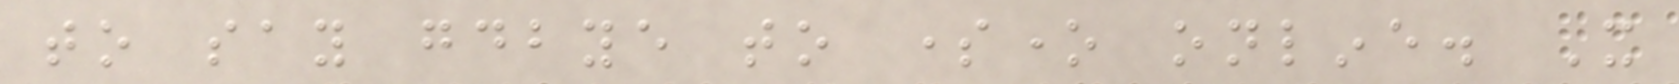to say goodbye to someone online. It
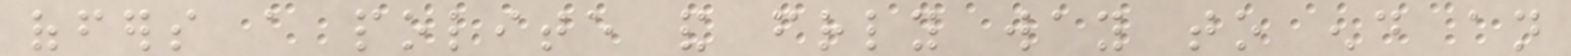offers a polite and friendly way to end an
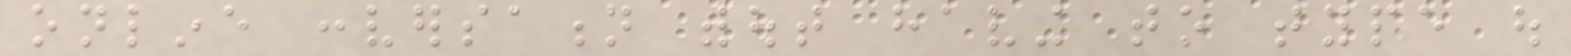online conversation without having to type out
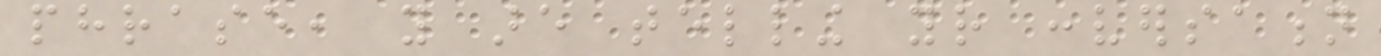phrase, you are telling your conversation
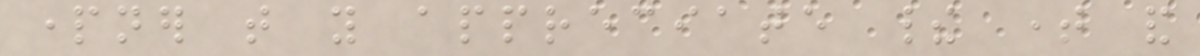partner that you appreciate their time and
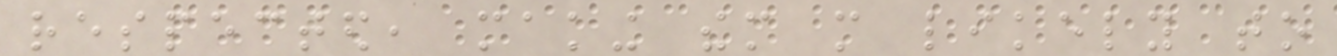respected, making them more likely to
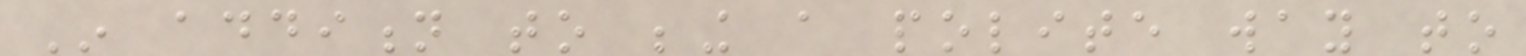In addition to being a polite way to
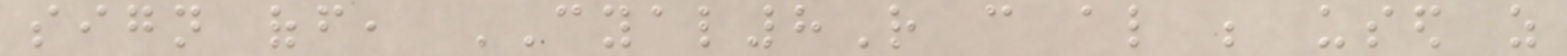sign off, CYAL8R can also be used as
